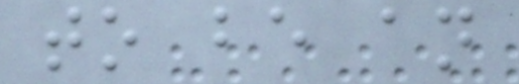to be an
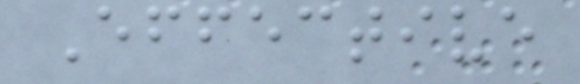Effective
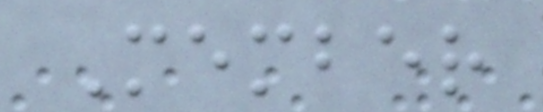Member
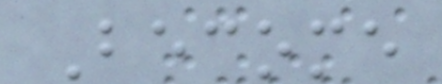Become
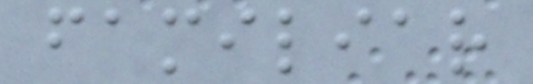familiar
